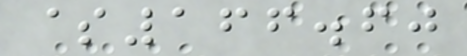$166.60
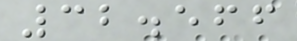32.566
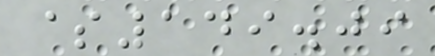$149.09
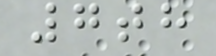7th
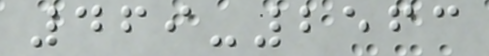469-2563
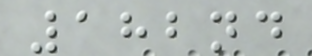182nd
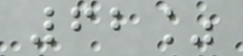62%
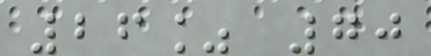26% 70
